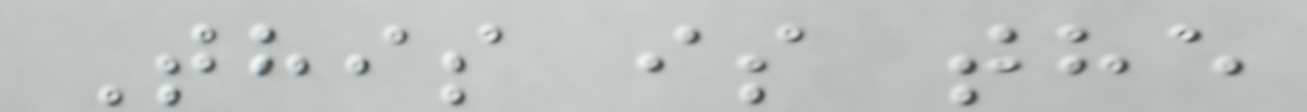This is the
